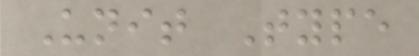Unit Type
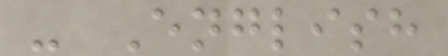- English
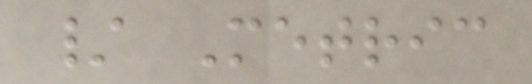/ Metric
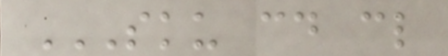SKU CD CL
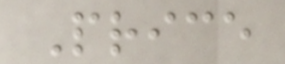Price
